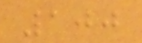100
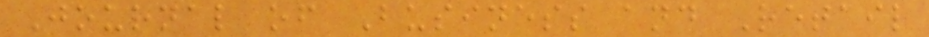Journal of Business and Retail
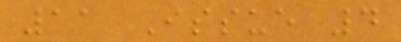11 Issue 4
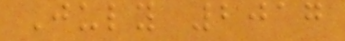July 2017
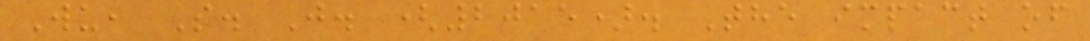Wu, S. J. (2015). The impact of
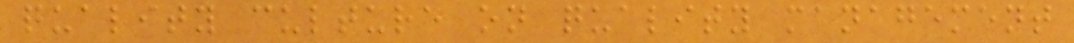quality culture on quality management
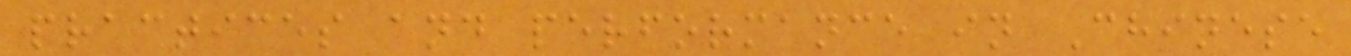practices and performance in Chinese
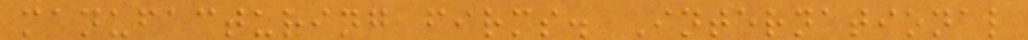manufacturing firms. International
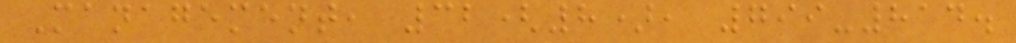Management, 32(8), 799-814.
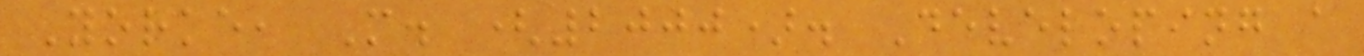Yorke, M. (2000). Developing a
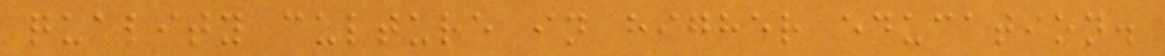quality culture in higher education.
